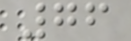76
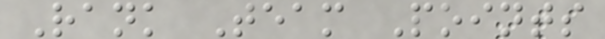Rank Team Points
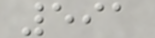591
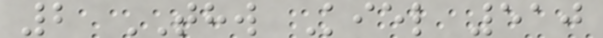2 THW Kiel 510
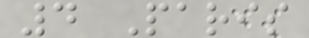4 Paris
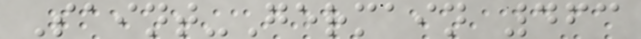Saint-Germain 463
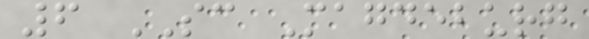6 SC Magdeburg
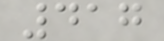417
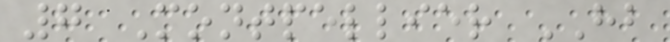7 Montpellier HB
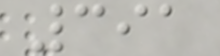391
